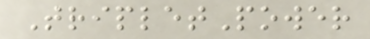TripletPower
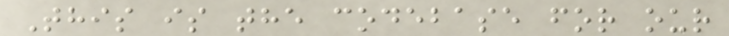This is the codebase for our
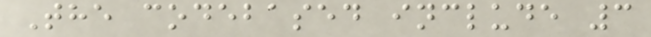The codebased include 3
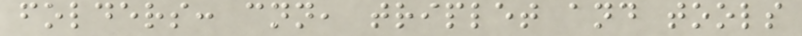folders: cnn, triplet and tools
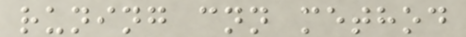runing cnn method
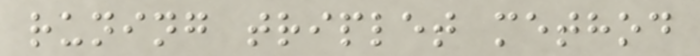runing triplet method
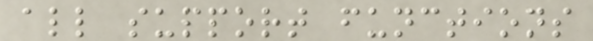all support functions
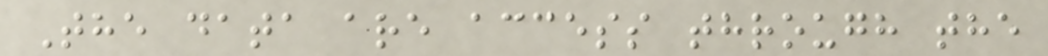The data are access through the
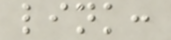link:
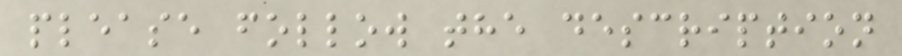please follow the description
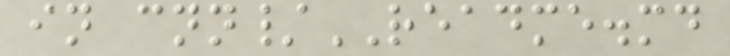in cnn/README.md
